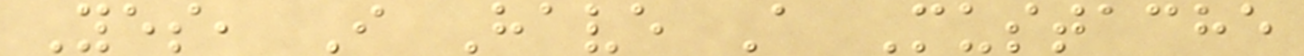Yes, I Have A Mustache
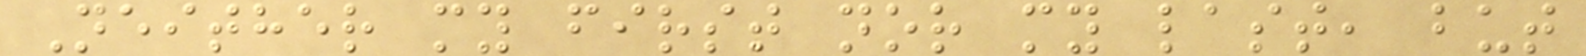Neither my first nor my last, but
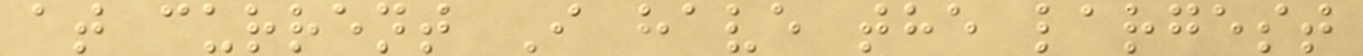at current I have the largest
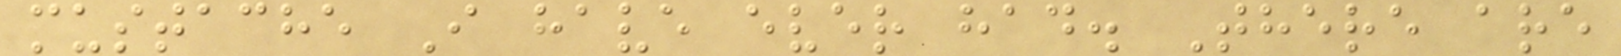mustache I have ever had. There are
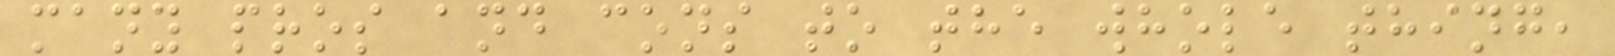many pros and cons to the whole thing,
